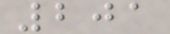201
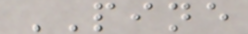PINE
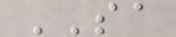SA
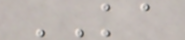KA
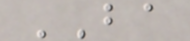BA
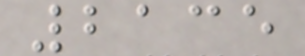2135
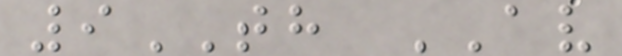9TH AV
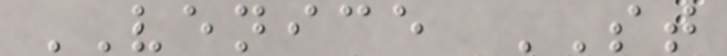VENICE ST
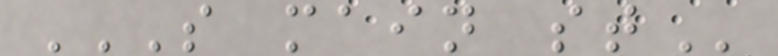S MAIN ST
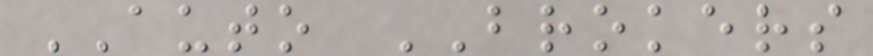AUTO BROKERS
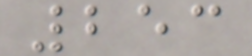253
